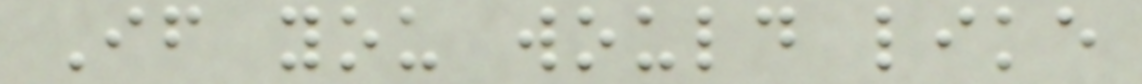If you would like
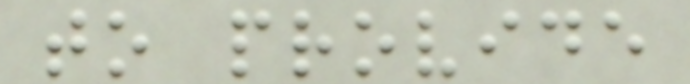to provide
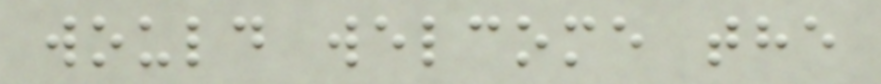would welcome the
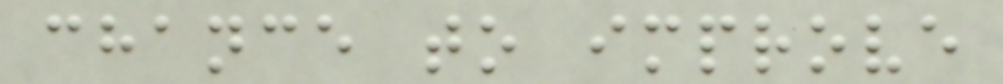chance to improve
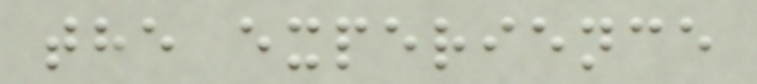the experience
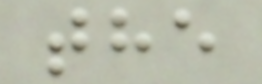the
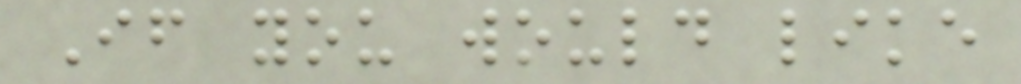If you would like
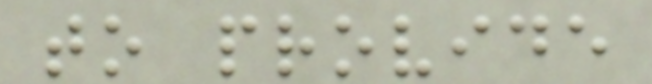to provide
